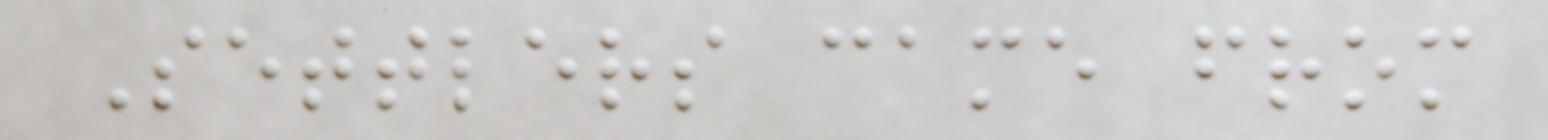Settlers came from
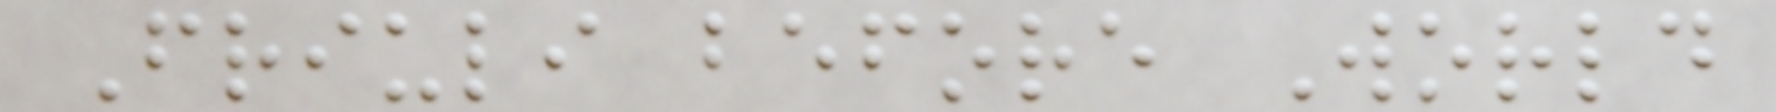Friuli before World
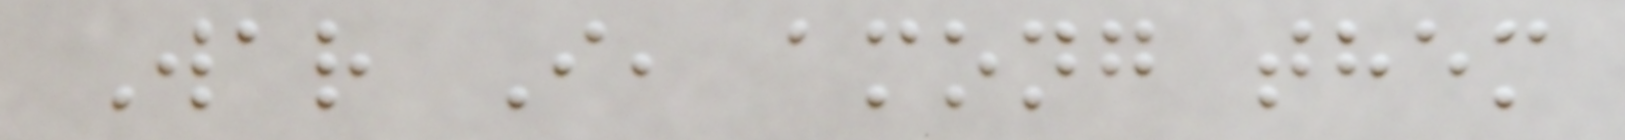War I, among them
